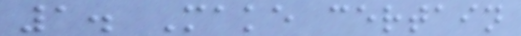1. Make certain
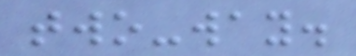two-way.
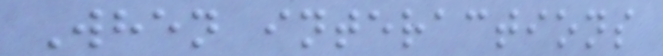When interactions
